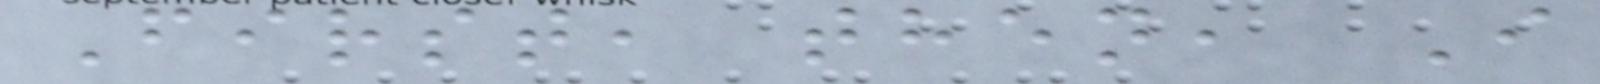First, then, I
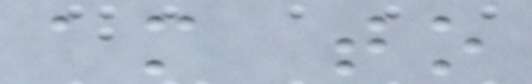am to
